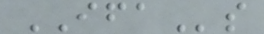IFAs
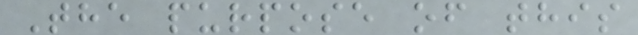The purpose of this
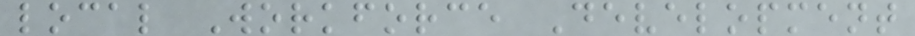local Workforce Development
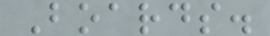Boards.
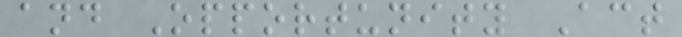and Opportunity Act
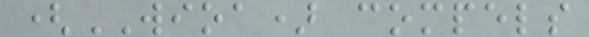(WIOA) compels
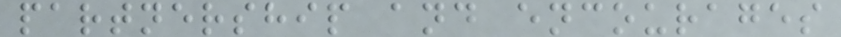partnership and encourages
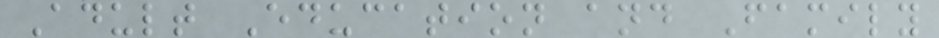Adult Education and Family
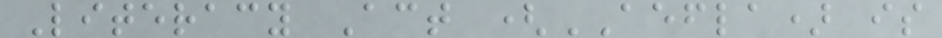Literacy Act (AEFLA) is
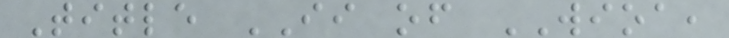Title II of WIOA,
